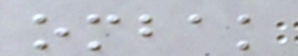ombak
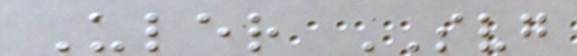Uler SVG
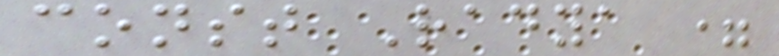const Radya =
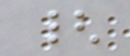{
